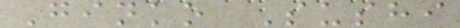Ginko Sushi
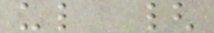ul {
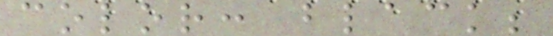color: black;
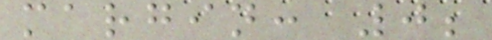margin: 0;
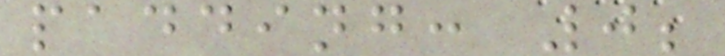padding: 0;
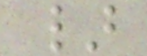}
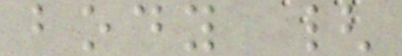body {
